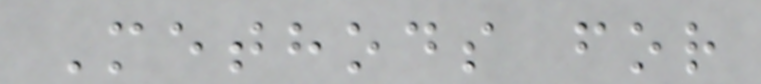Methods for
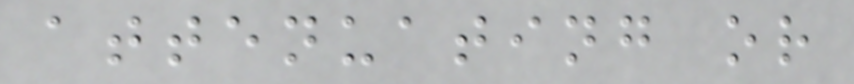attenuating or
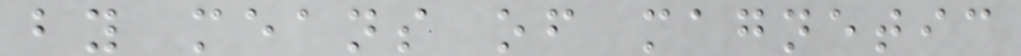by means of magnetic
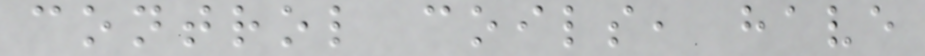control coils, have
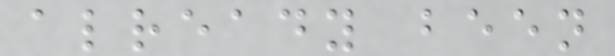already been
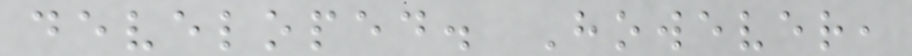developed. However,
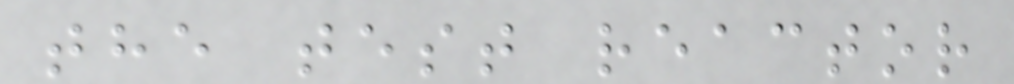the test reactor
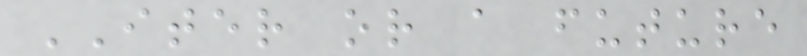ITER or a future
